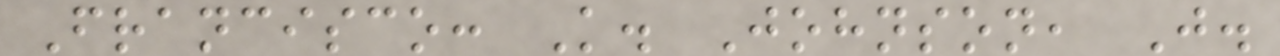Francisco: K. Johnson, J.
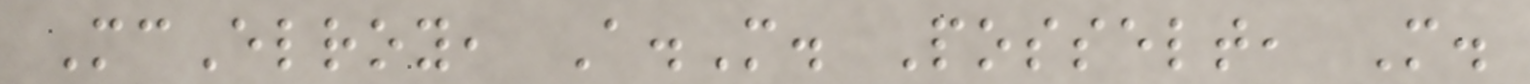McElroy, A.M. Posselt, M.
